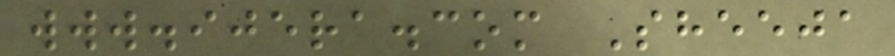www.ijera.com Sheeja
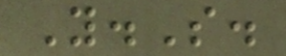Y.S.
